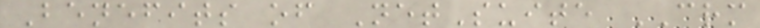Benefits of NetSuite CRM
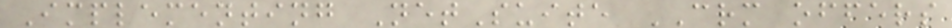Implementing NetSuite CRM offers
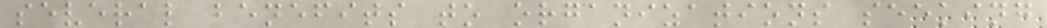several benefits to organizations seeking
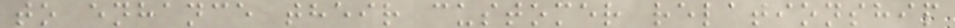to enhance their customer relationship
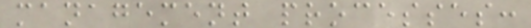management processes:
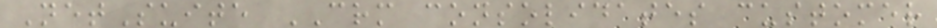NetSuite CRM consolidates customer
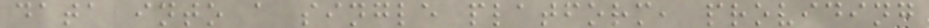data into a single platform, providing
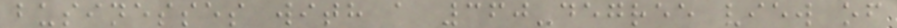businesses with a 360-degree view of
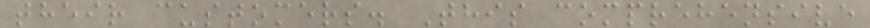their customers. This comprehensive
